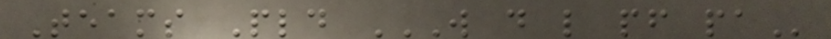Teams Pld W D L PF PA
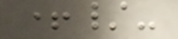+/-
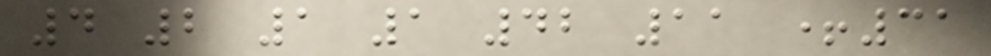4 2 1 1 42 11 +31
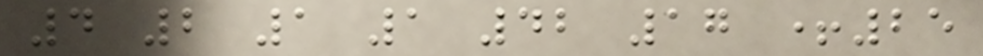4 2 1 1 42 17 +25
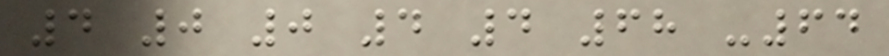4 0 0 4 4 68 -64
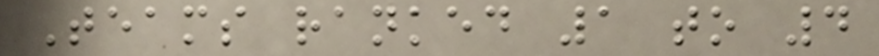Teams ranked 1 to 4
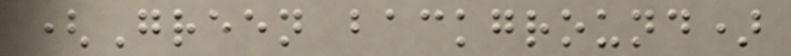(Green background)
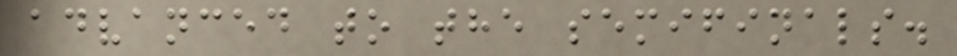advanced to the semifinals.
